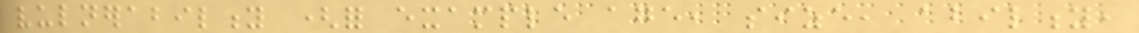vulnerability (for example age, size, ability,
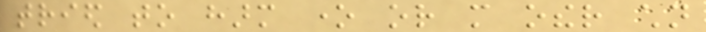tried to harm one or more other children
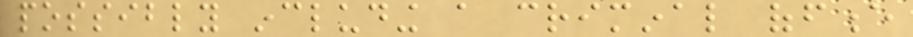possibly including a criminal offence
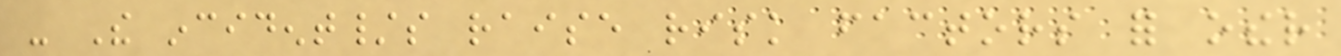- The incident/s raise risk factors for other
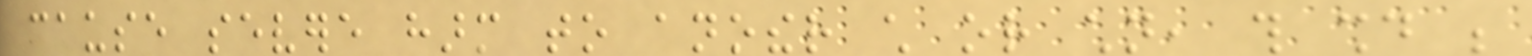cause severe harm to another child or children, this should be
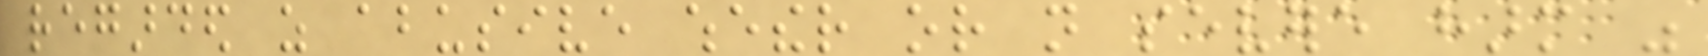regarded as abusive whether or not severe harm was
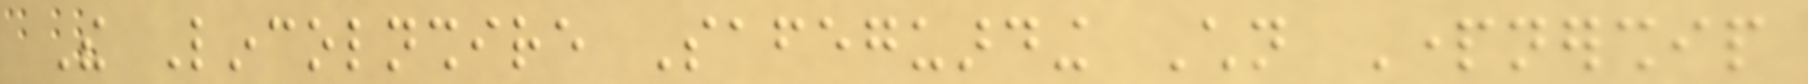The Lincolnshire Safeguarding Children Partnership
